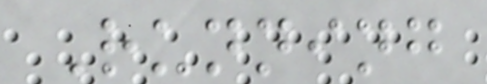Running
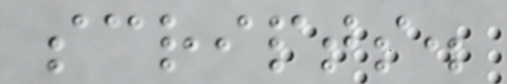scripts.
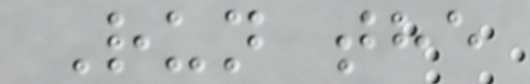Run the
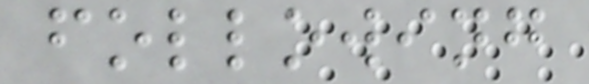following
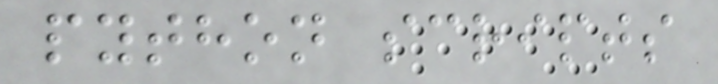python scripts
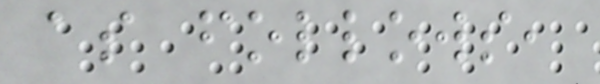as follows,
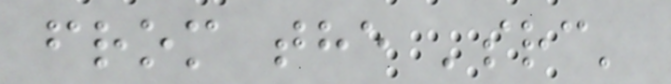from the 'src'
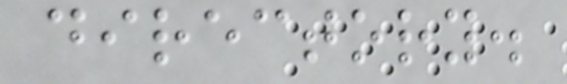directory.
